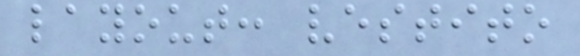layout: vestito
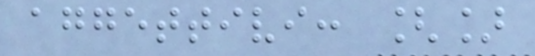aggettivi: []
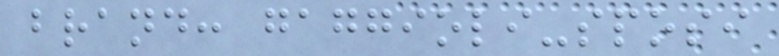brand: gaggioli-sposi
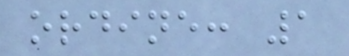ordine: 1
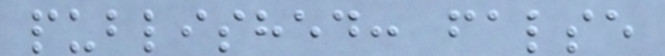published: false
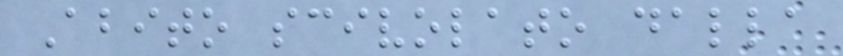Abito scivolato dalla
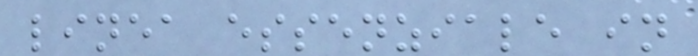linea essenziale in
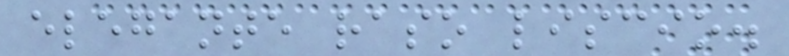elegante raso liscio.
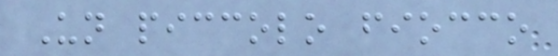Un piccolo fiocco
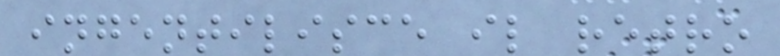ingentilisce il retro
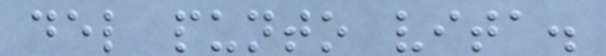del punto vita.
